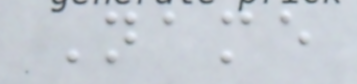Name
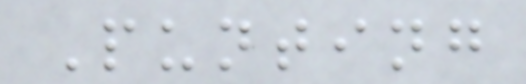Punting
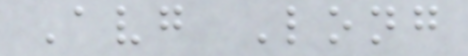Avg Long
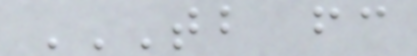TB FC
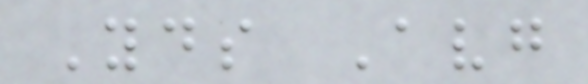Yds Avg
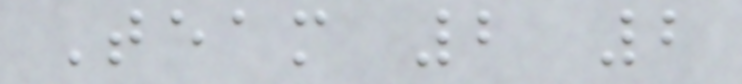Team 2 2
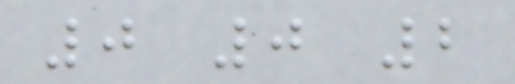0 0 2
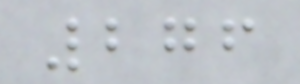276
